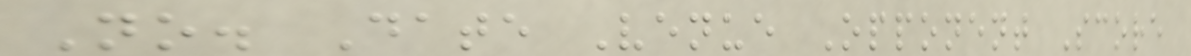No. Date Venue Opponent Score
